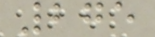275
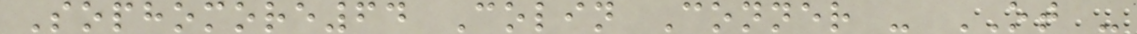Sophomore64 Colin Conner - OT -
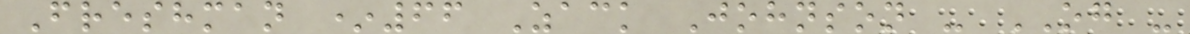Freshman *66 Zack Johnson - OG -
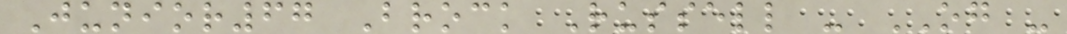Junior67 Brock Russell - OG -
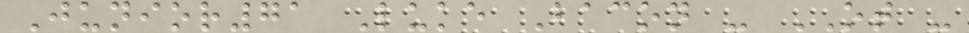Junior71 Luke Bacon - OT -
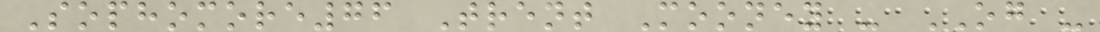Sophomore76 Trent Mooney - OG -
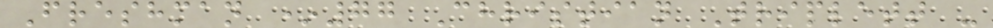Freshman *77 Christian Triplett -
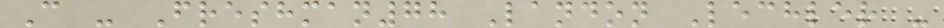C - Freshman78 Landon Lechler -
